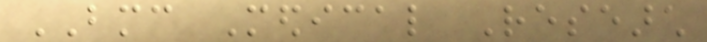BMC Medical Research
